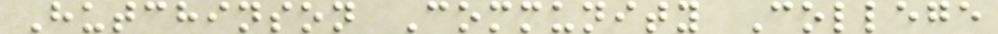Hutchinson Community College
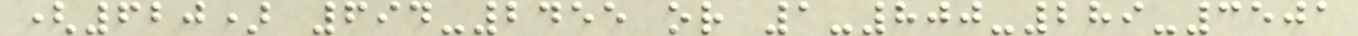(620) 694-2455 or 1-800-289-3501
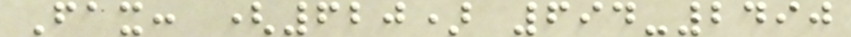Fax: (620) 694-2490
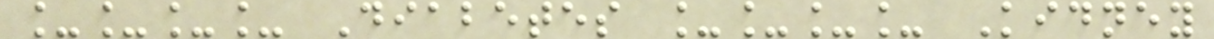____ Diabetes ____ Kidney
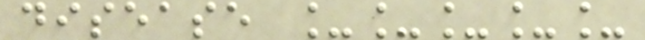disease _____
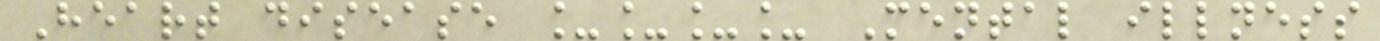Heart disease ____ Mental illness
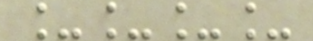____
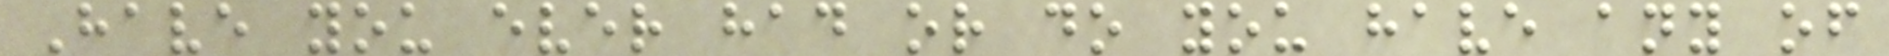Have you ever had or do you have any of
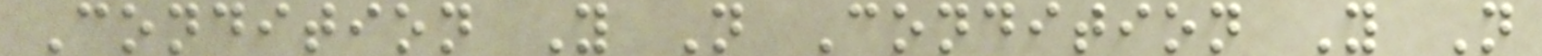Condition Y N Condition Y N
